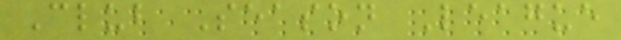Club Season League
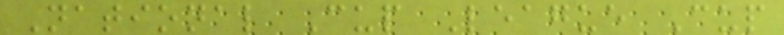National Cup League Cup
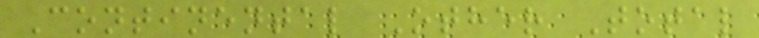Continental Other Total
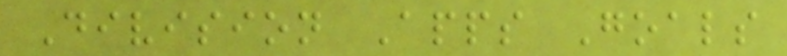Division Apps Goals
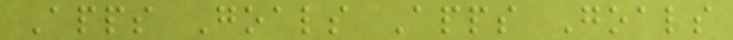Apps Goals Apps Goals
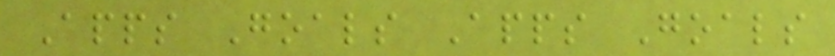Apps Goals Apps Goals
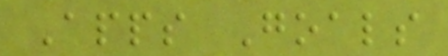Apps Goals
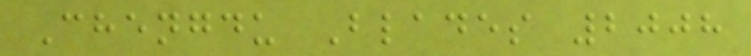Chengdu Blades 2008
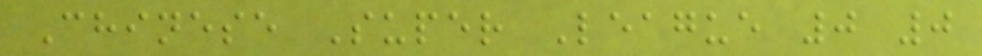Chinese Super League 0 0
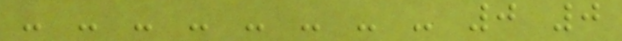- - - - - - - - 0 0
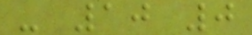- 10 0
